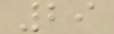29
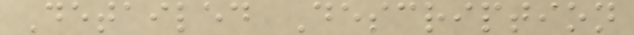Detailed Description
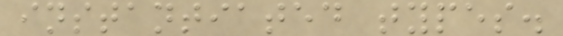instantiated types.
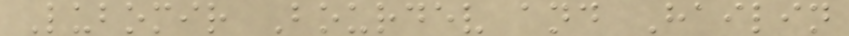Lubomir Bourdev and Hailin
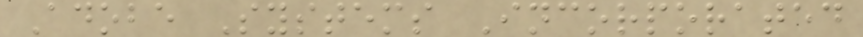Adobe Systems Incorporated
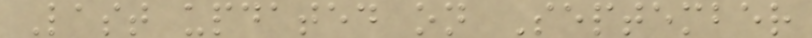Last updated on September
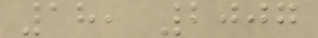18, 2007
